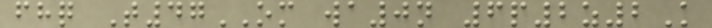fhq T47OM wa0n 6p2z2K
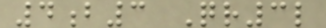4b3 Qr3l
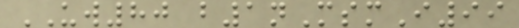UW80 b1nMsmI99
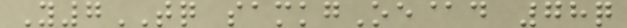Y7TQ samkgOe@d 78q
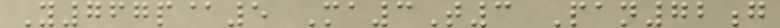Y767p@5 Ma3T3 Pan72g
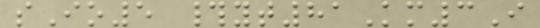sIo5 #yt81Km3I
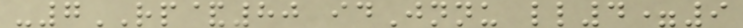-7RP&80 idJnnu ll4=9
